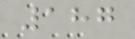187
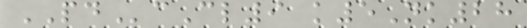PDcCl9 k5Nk28
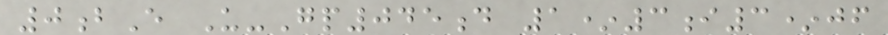0bE U-Gp045d 1*3i3*jf
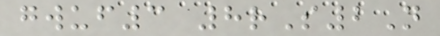gwuf3 8rS2N
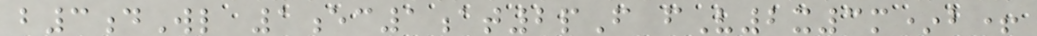b3dWl 1ec1at2pF fV2x3m*b+
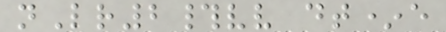nLr2#vv dt*e
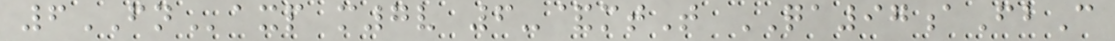6FNaxp m7v 6-&mtT QA97aFbC
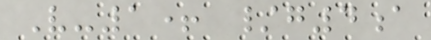V-1+ /g4a
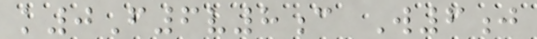k0F6v8c W6j
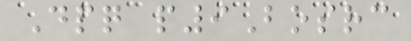Dpq p9Bosrc
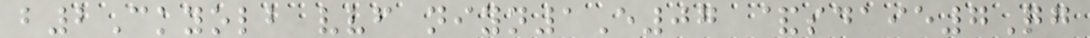b2Ckyolb vvf niyn1E07 &sdaie7Qg
